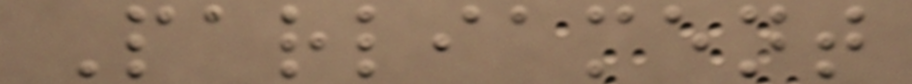Parliament
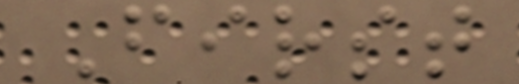First
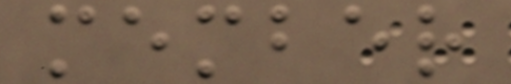member
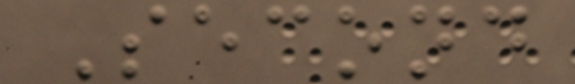Second
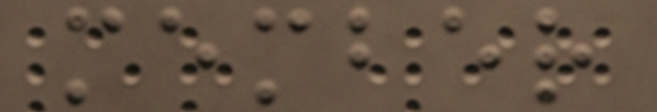member
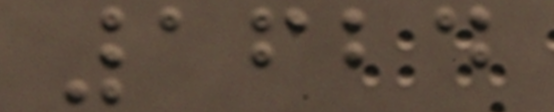1624
